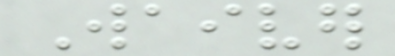Waiver
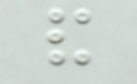and
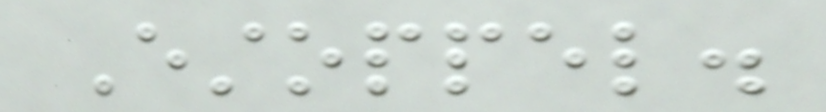Estoppel.
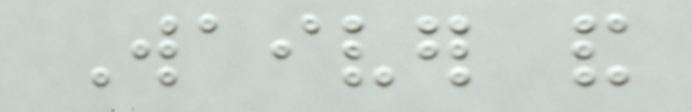Waiver and
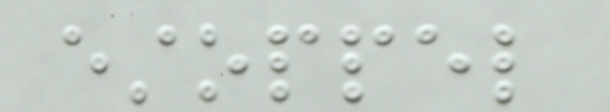estoppel
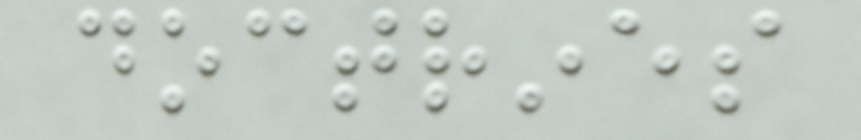doctrines
